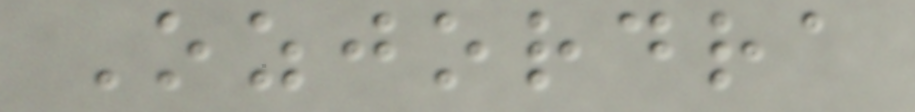Ozjordra
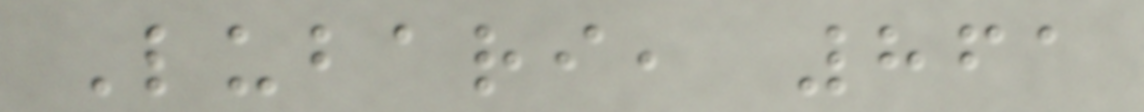Lubari, 861
